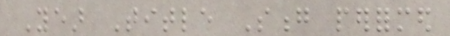Year Title Song performed
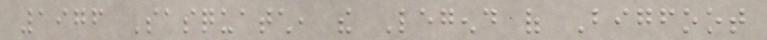1976 Sasquatch, the Legend of Bigfoot
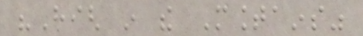"High in the Mountains"
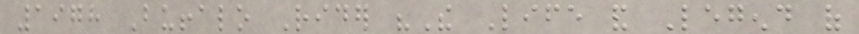1978 Buffalo Rider "The Life and Legend of
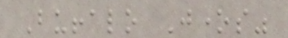Buffalo Jones"
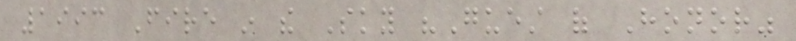1993 Fire in the Sky "Guest of Honor"
